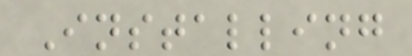Installing
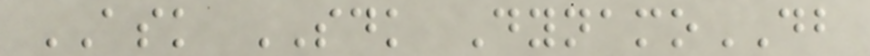ASK SDK DynamoDB
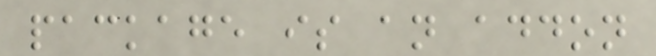package is an addon
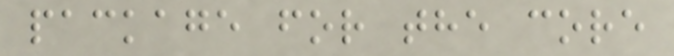package for the core
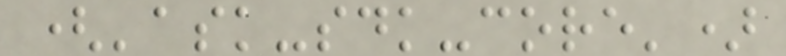('ask-sdk-core')
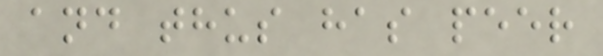and thus has peer
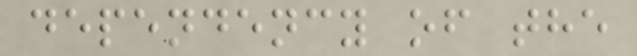dependency of the
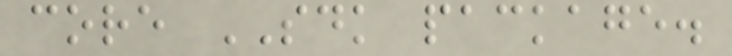core SDK package.
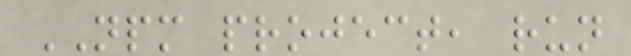NPM project, run
